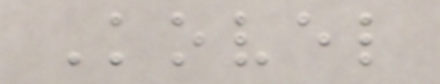Kovel
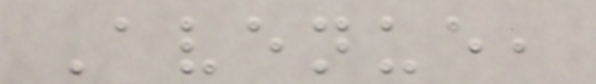Avenue,
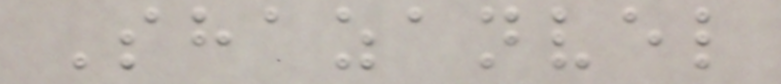Shazanvel
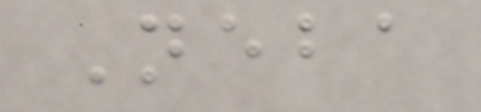Neba
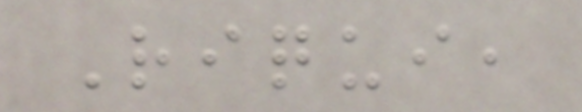Riqui,
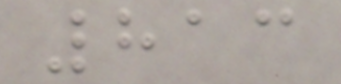813
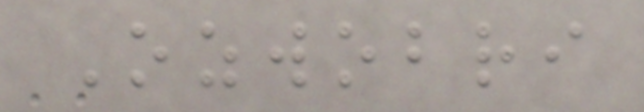Ozwobri
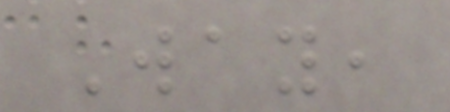Way,
